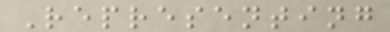Representing
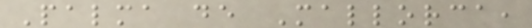Palma de Mallorca,
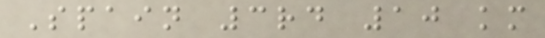Spain 3rd 10 km
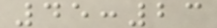45:23
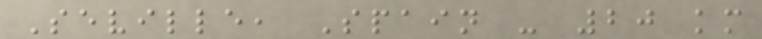Seville, Spain - 20 km
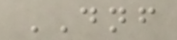DNF
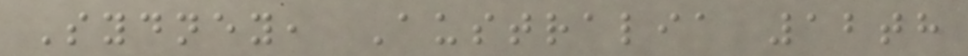Sydney, Australia 12th
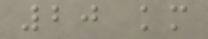20 km
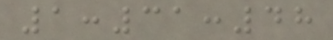1:31:48
